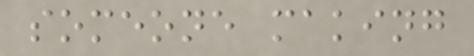someone making
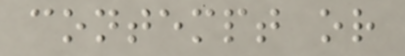contempt or
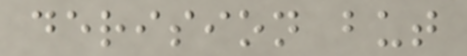derision but
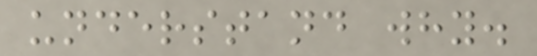understand why.
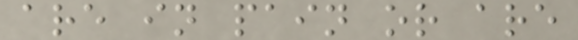are in pain or are
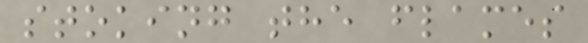stoking the flames
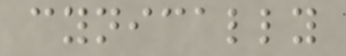cynically
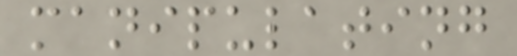manipulating
